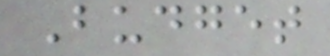Budget
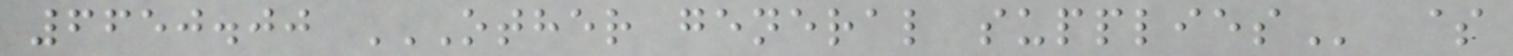6650.00 OTHER GENERAL SUPPLIES $
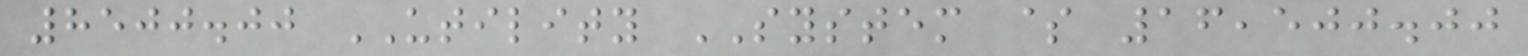8500.00 UTILITY SYSTEM $ 16,500.00
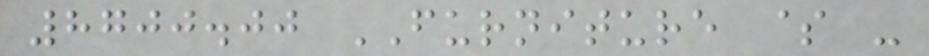8700.00 FURNITURE $ -
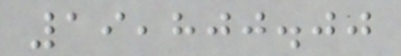19,800.00
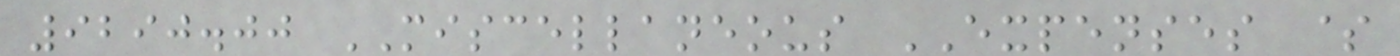9290.00 MISCELLANEOUS EXPENSES $
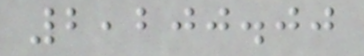2,200.00
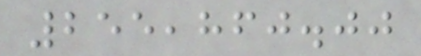255,860.00
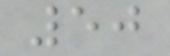50
